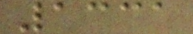1331
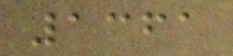1361
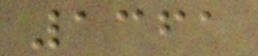1361
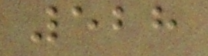528
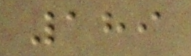189
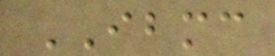IBMC
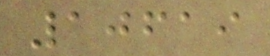10619
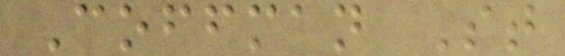Coffman St
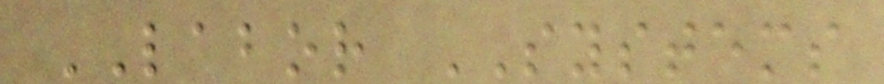LABOR SYSTEMS
